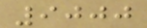9000
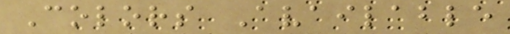Colors Available
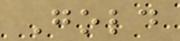Gold
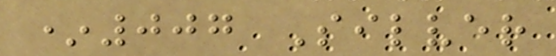*007 Silver
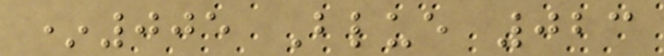*005 Blue 023
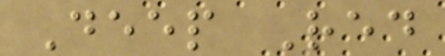Deep Red
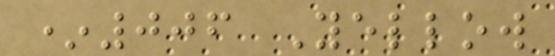*006 Yellow
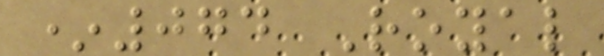*074 Royal
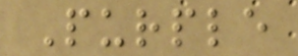Purple
